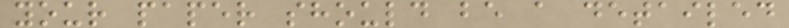your paper should be a detailed
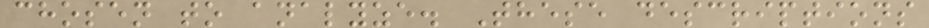chosen to analyze. These descriptions
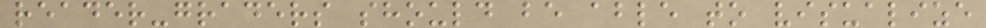reader-graders should be able to visualize
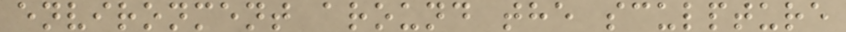environment around the sculpture
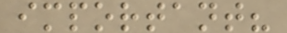important?
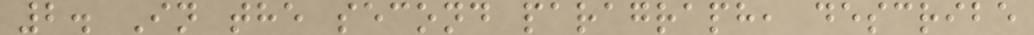2. In the second paragraph, describe
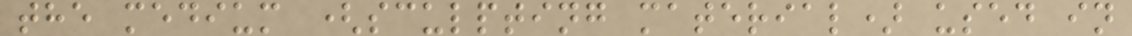the medium (sculpting material) used in
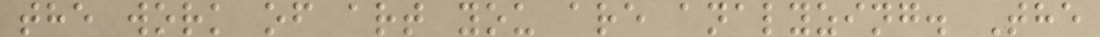the work of art you are analyzing. The
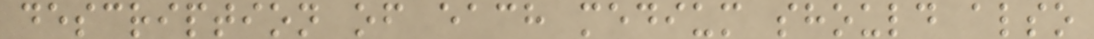description of each medium should also
